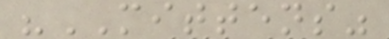"MITTENS"
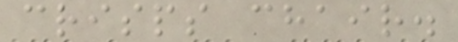crisps chair.
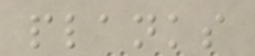planks
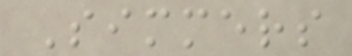Simmers
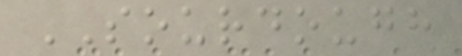SOURDOUGH
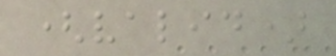(valid)
